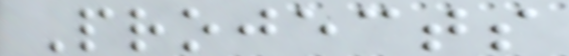Projects
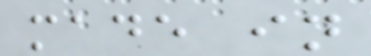made in
